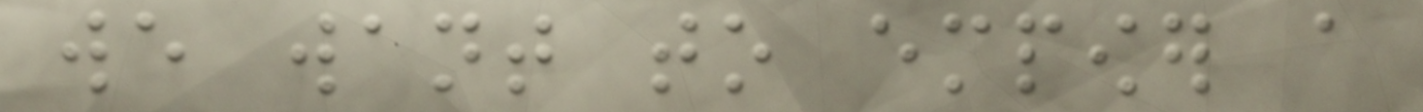we want to empower a
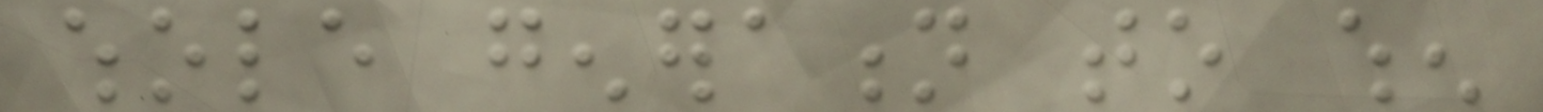whole generation to when
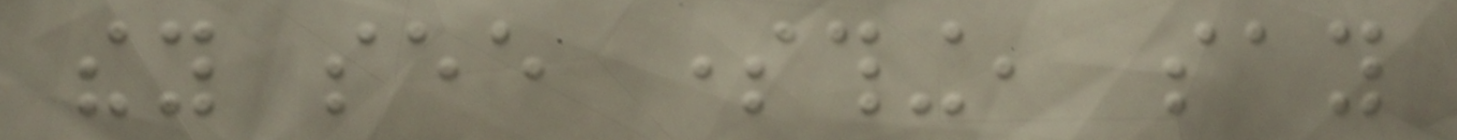they see something, say
